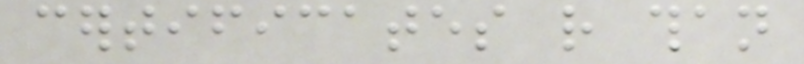certificates rather than
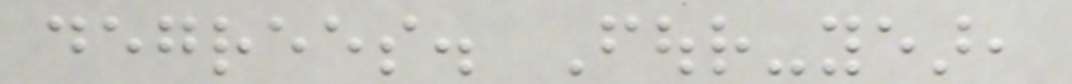degrees. Four-year,
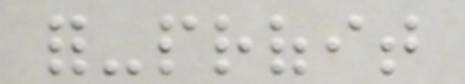for-profit
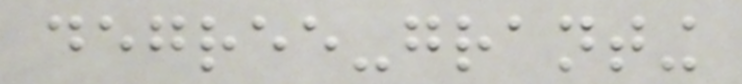degree-granting
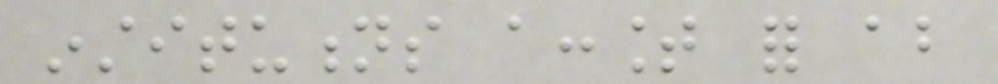institutions account for about
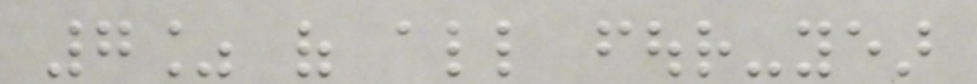7% of all four-year
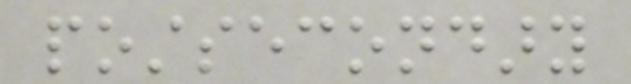postsecondary
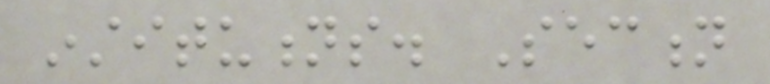institutions. Section
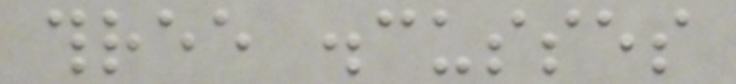three discusses
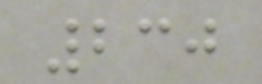230
